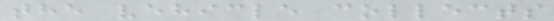the vehicle collects
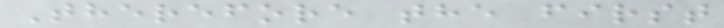Therefore the first
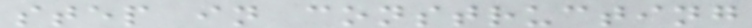step in constructing
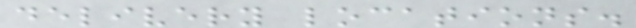delivery locations.
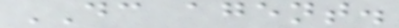DC agent.
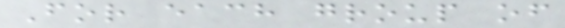For each group of
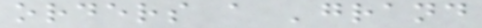orders a 'grand
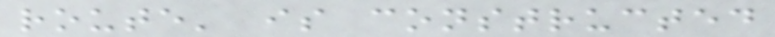route' is constructed
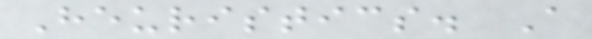Heuristics. A
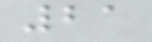21
